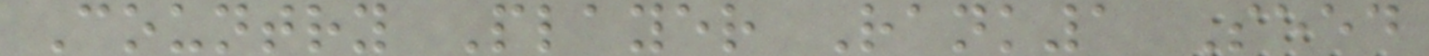Country Player Rank1 Seed
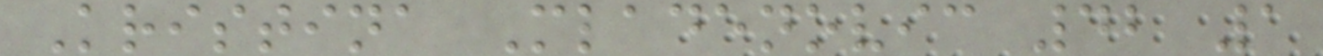Kristina Mladenovic 42 1
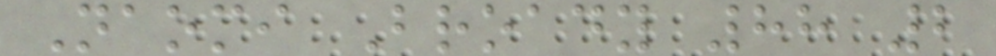Naomi Broady 88 2
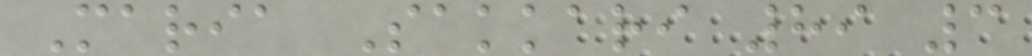Maria Sakkari 89 3
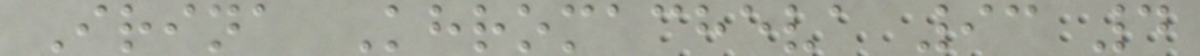Irina Khromacheva 93 4
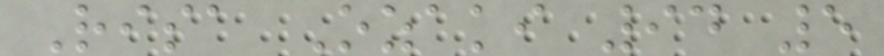Risa Ozaki 94 5
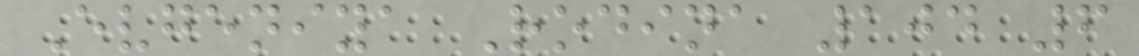Evgeniya Rodina 104 6
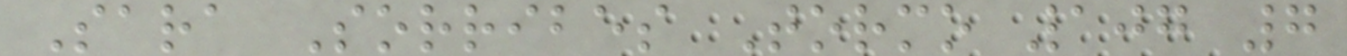Sara Sorribes Tormo 107 7
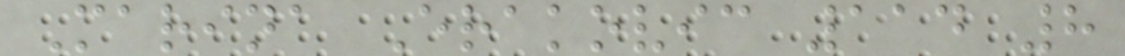Marina Erakovic 114 8
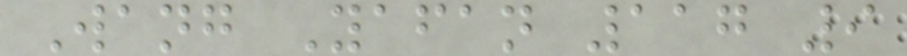Wang Yafan 117 9
